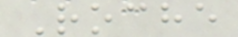Roche
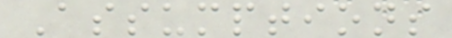Assumptions
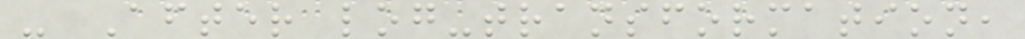- After log-transformation,
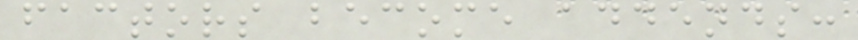factors become addends:
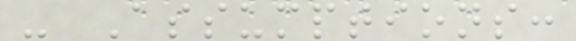- Assumptions:
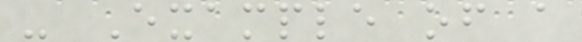- Example of a
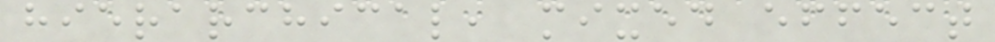hierarchical, mixed effect
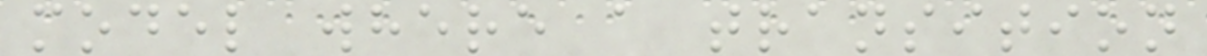model where a transition
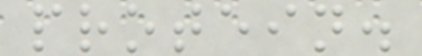protein.
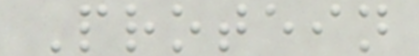Protein
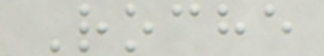Roche
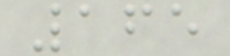165
